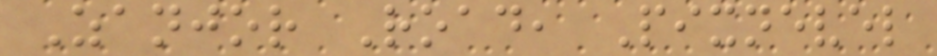Zanjor Road, Pixnevel
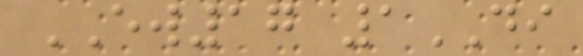EW17 1DI
